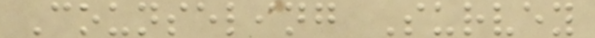Counseling Survey
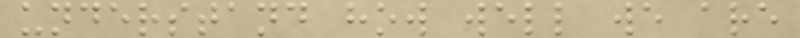understand how well we are
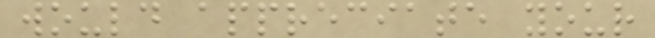would appreciate your
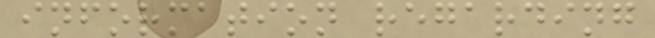information regarding
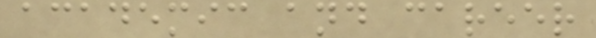academic and career
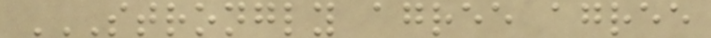STRONGLY AGREE AGREE
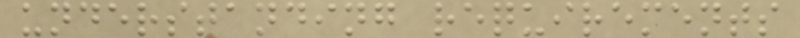understanding requirements
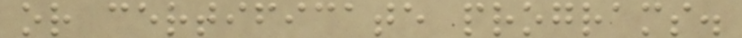or certificate programs.
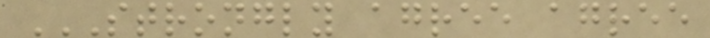STRONGLY AGREE AGREE
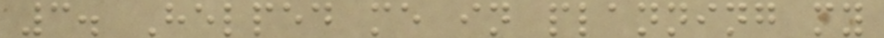3. Helped me in planning my
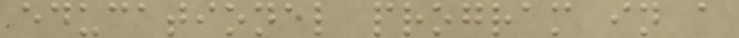educational program in a
